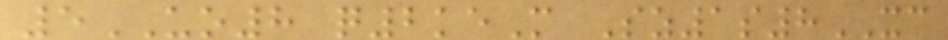5UO8 q2keM Sz1s8XC
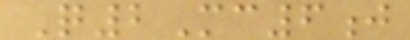Q2Mc6j
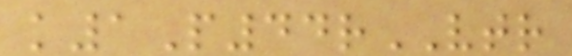k1P44rVTR
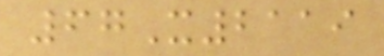67X2119
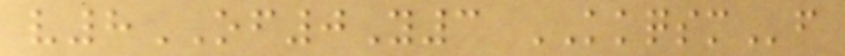v8OF0Y3 KKQSMf
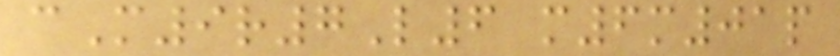cM9r7L6 m6m01p
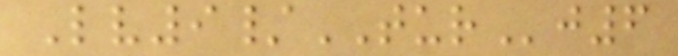Lv9/TURj6
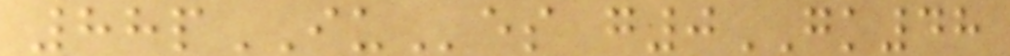88pIUes g0GK48
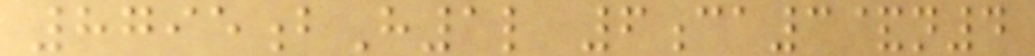8795bH1l 6ca3&n4
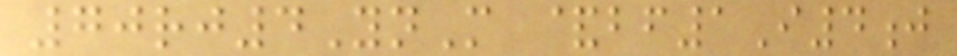70rj4YnM &bf1I4j
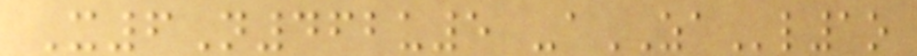X6N462u5 -aZAl1o
